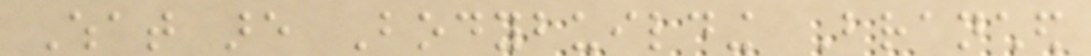What are Bodybuilding Branched
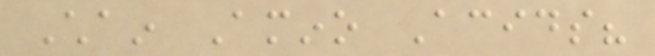Chain Amino Acids?
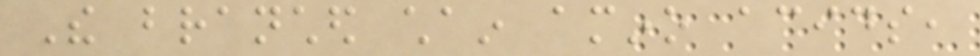The branched chain amino acids,
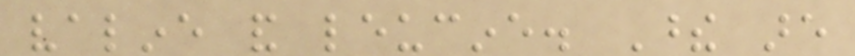valine and leucine. These are
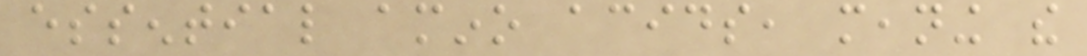essential amino acids, meaning the
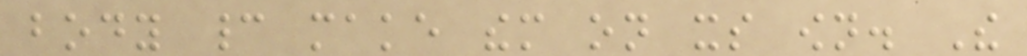body cannot make them on its own. The
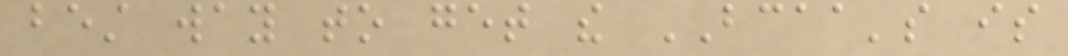best way to get the BCAA's is
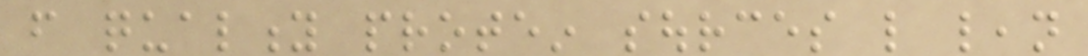from quality protein sources like lean
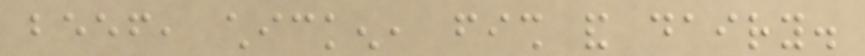beef, chicken, fish and dairy.
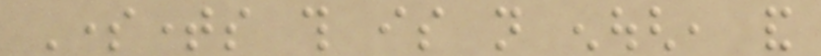Sometimes this is not enough, and
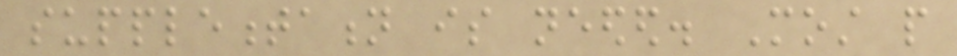supplementation is needed. Most people
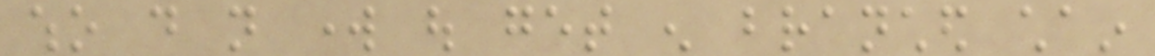who do not work out get enough branched chain
